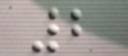2
